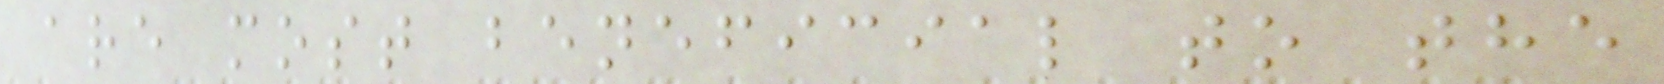are most beneficial to the
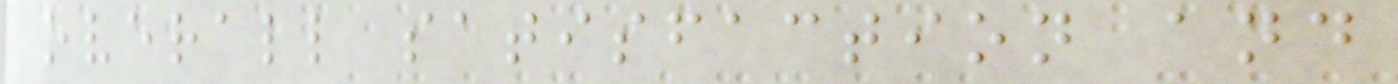overall satisfaction and
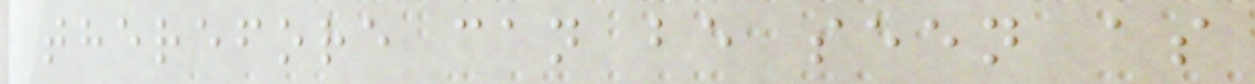therefore can be seen as
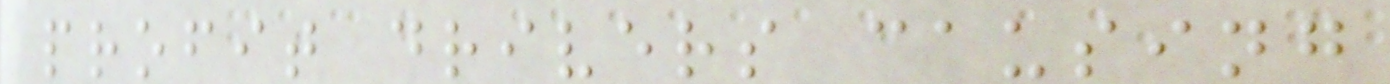profit drivers causing
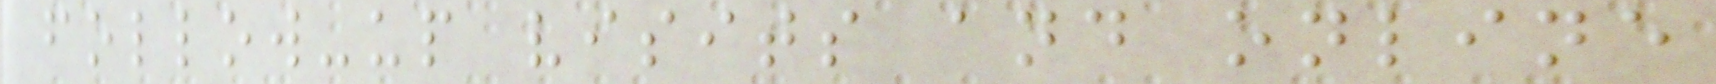follow-up visits and online
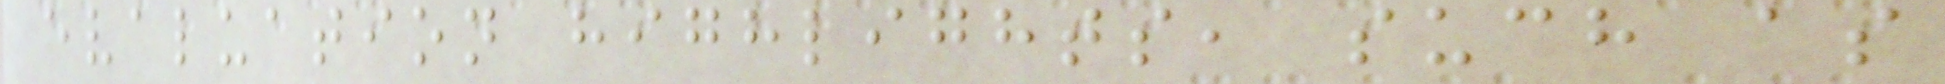evaluation highlights, such as
